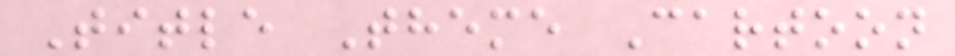Title Theme Cartoon
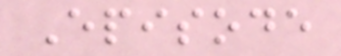Episode
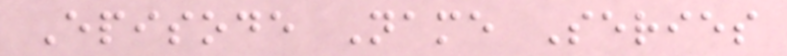Episode Name Series
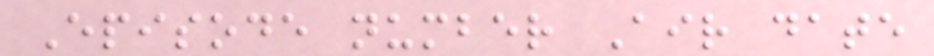Episode number Air date
